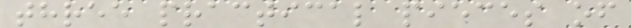three practical pieces of
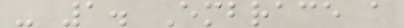- 1. Embrace a
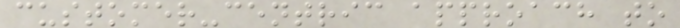customer-centric approach to
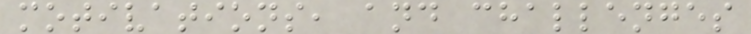motivations, and challenges
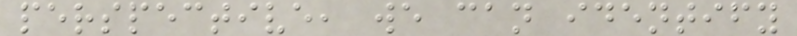perspective, we can identify
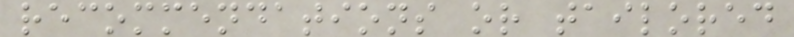recommendations or tailored
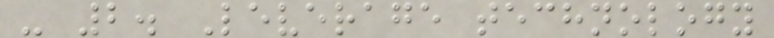- 2. Leverage technology
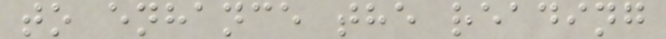to enhance the reading
